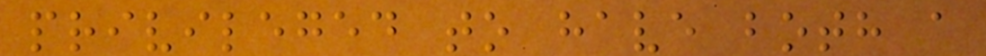privileged to have both a
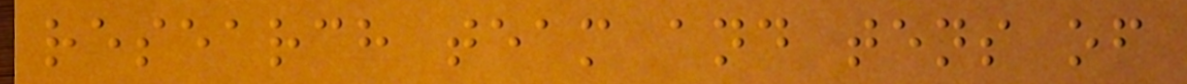research team and tens of
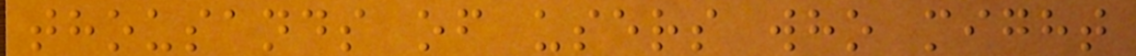thousands of users who might
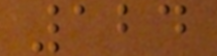124
